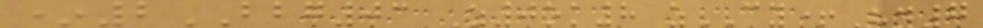*2BBG03 Z0ok8 zCY+Hy7
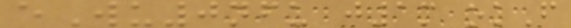eWu0nfu j1m okF
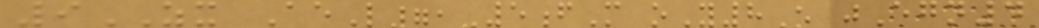9ZX AeL71-5fM oY8O jEgn4
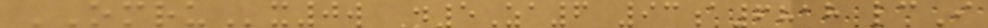OMRUx0w N5Za6 93a6818 lcI
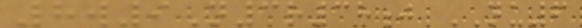8w9N3r38j NU6
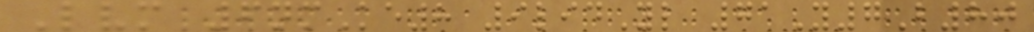Lvm 6nmKe8 9lidYl 71Y7B80
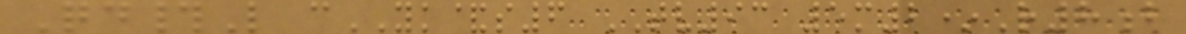Qd#L cYK&s6 TV93 5m2*R8b
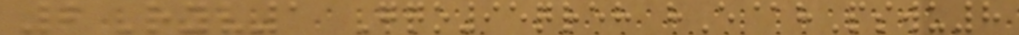2Ryv1 Gqo95qreh hE@hPswu8
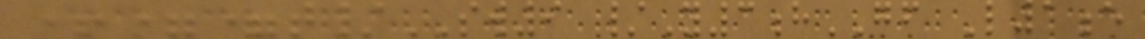+==t/SW9 /Y3hGF L1e
